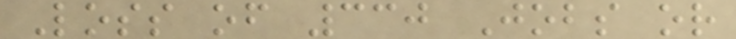Loss of 330 Jobs or
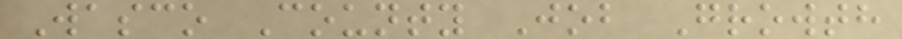Wasco County Job Growth
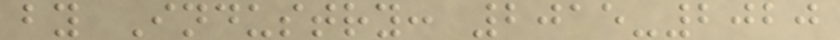by Industry: 2015-2020
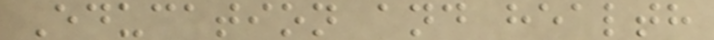Education and health
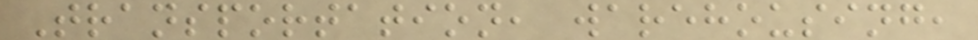Transportation, warehousing,
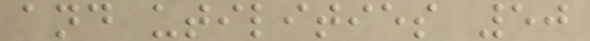and utilities 50
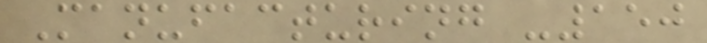Manufacturing -150
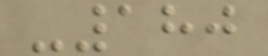-180
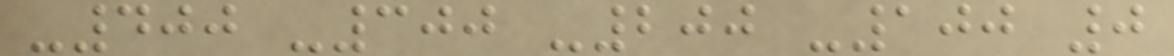-400 -300 -200 -100 0
